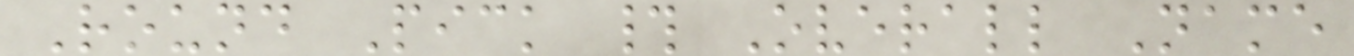Round Pick # Overall Name
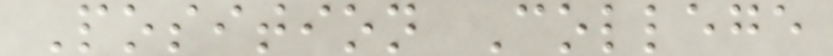Position College
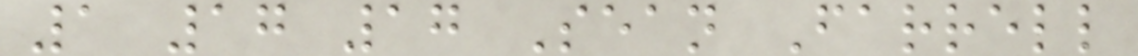1 17 17 Sean Farrell
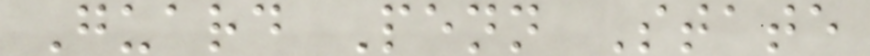Guard Penn State
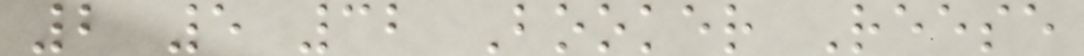2 5 32 Booker Reese
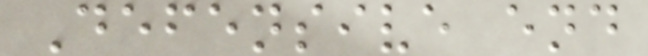Defensive end
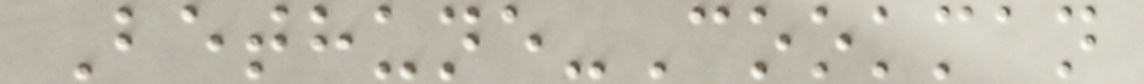Bethune-Cookman
